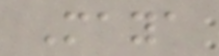Maya
